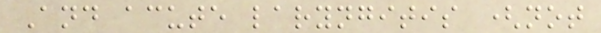And acute laryngitis (not
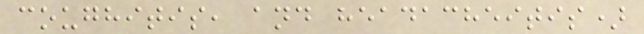coughitis, and headacheitis)
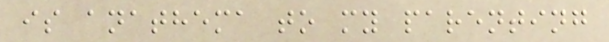is anathema to my parenting
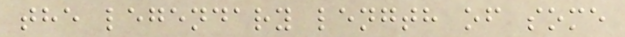the legendary length of some
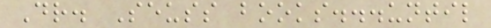Dr. Seuss books...until
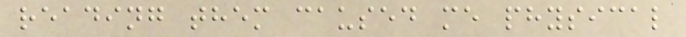reading them caused me physical
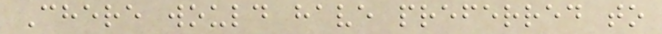Chere would have preferred to
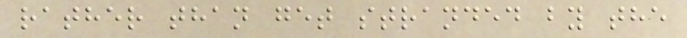rather than get stranded by the
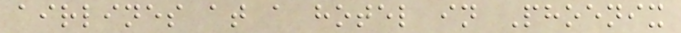airlines at a hotel in Phoenix
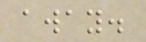away.
